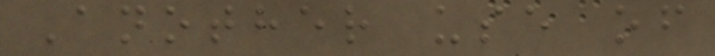Another use of
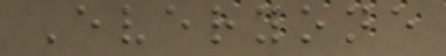Everyone
